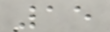15
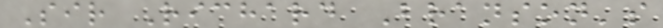Sir Richard Branson's
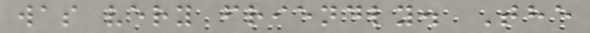was very friendly. The
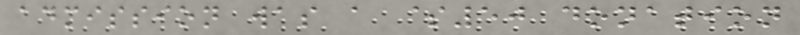admission was a $50 donation
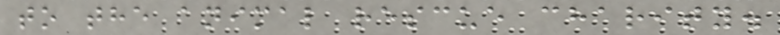to the animal rescue charity.
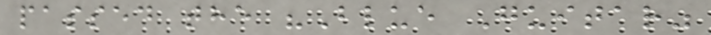passed the "Blue Guitar"
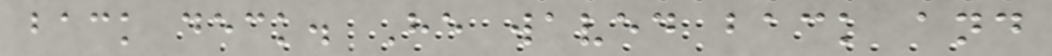back deck. He waved back and
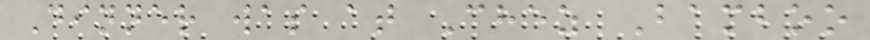Dinner was at Chez Bamboo
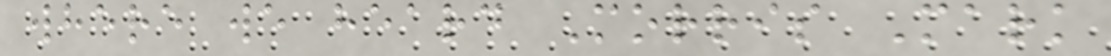where we heard Morris Mark
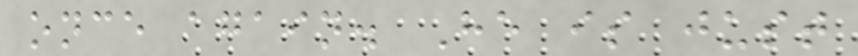once again. He is just
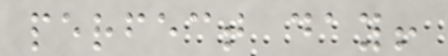perfect day!
